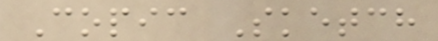Copic Sketch
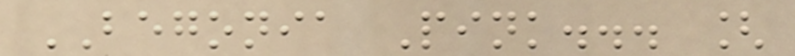BEGONIA Pink... [
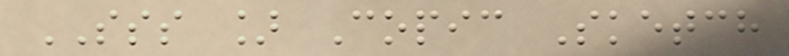SSS ] Copic Sketch
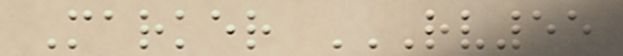Marker RV55
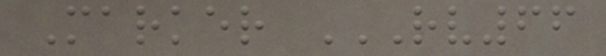Marker RV66
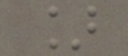]
